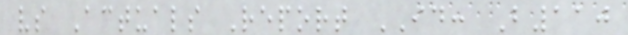vs Actuals Report ID: B110
